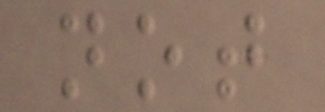not
